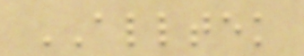ALLTEK
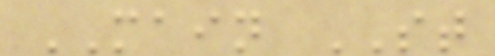MAIN ST
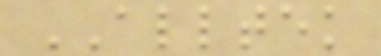ALLTEK
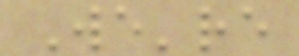We're
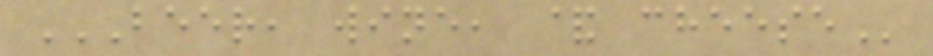BEER, WINE, & CHEESE
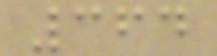364
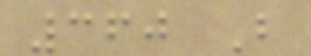360 B
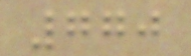770
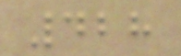428
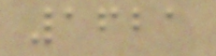1621
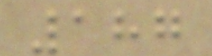187
